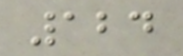124
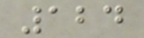124
